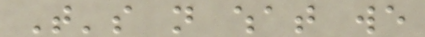That's not what we
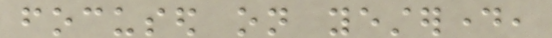focused on yesterday,
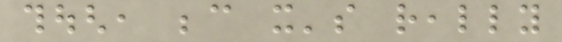though, because it's really
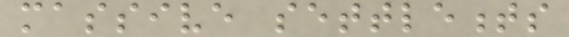massive settlements
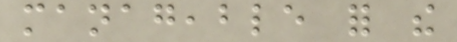manageable for the
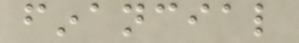financial
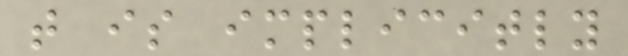that is implicitly
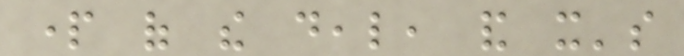part of the deal, and it's
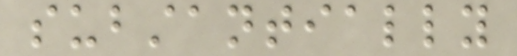substantially
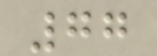77
